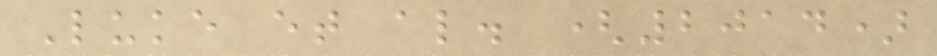Luke et al. (2014)
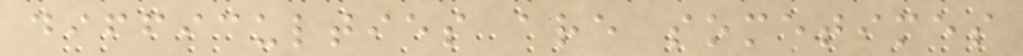difficulties are sometimes
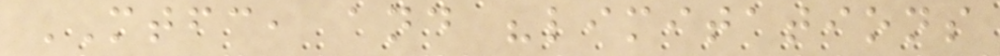MTFC, and "limitations
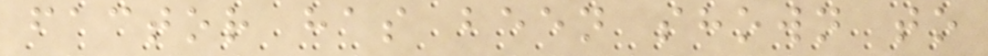factor has been shown to
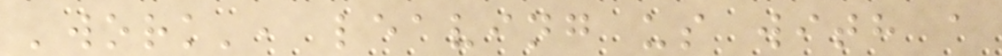'work', leaving us with a
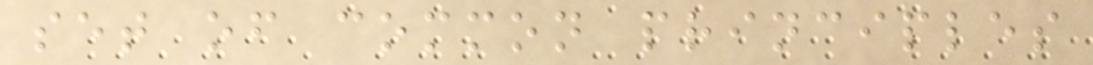set of common principles
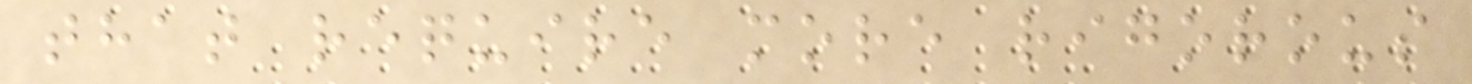that require more rigorous
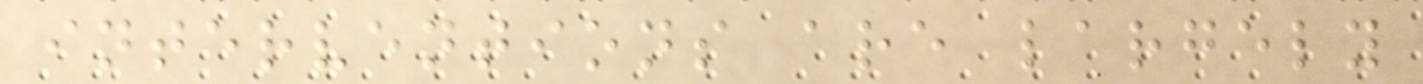interventions are largely
